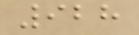928
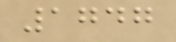1747
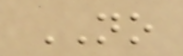NO
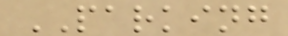PARKING
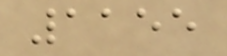1155
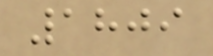1809
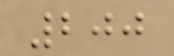200
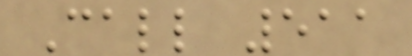Call 511
